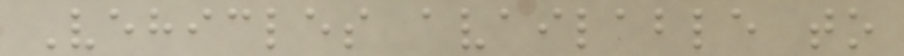Vehicles available to
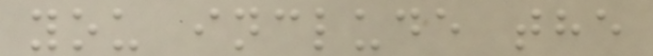you include the
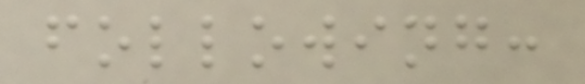following:
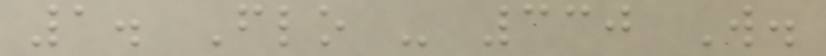1. Flo - 330 W.
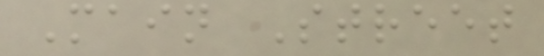Main Street
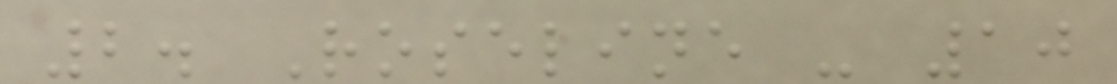2. Roseline - 10
